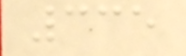335
